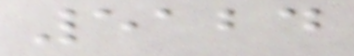5124
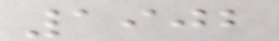1902
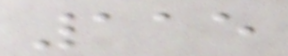115
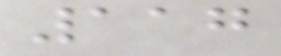117
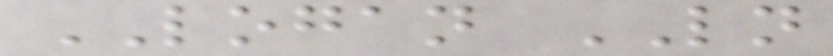LOGAN LN
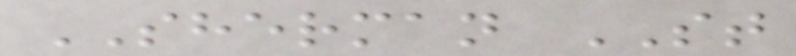SHERMAN ST
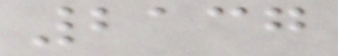2137
